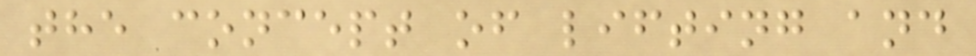the concept of lifting and
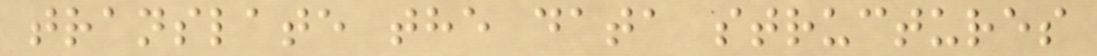translate the data structures
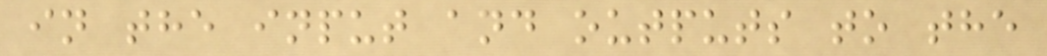in the input and outputs to the
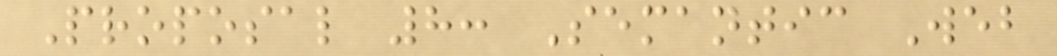Proposal 8: Semantic Web
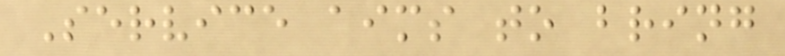Service aims to bring
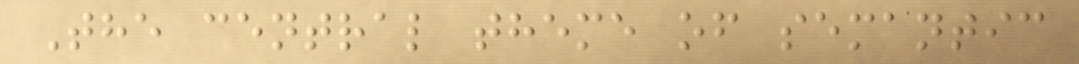The central theme of semantic
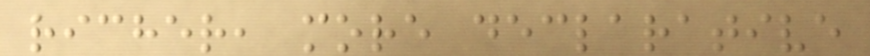richer, more declarative
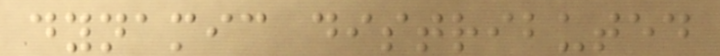dynamic distributed
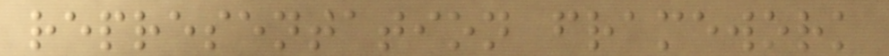representation framework
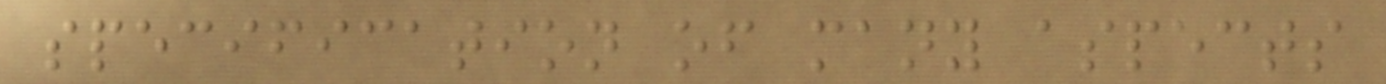specification of many aspects
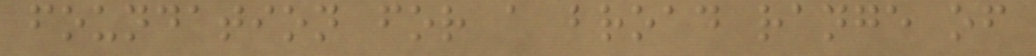foundation for a broad range of
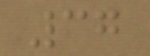37
